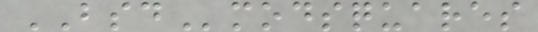BSDmodsquares
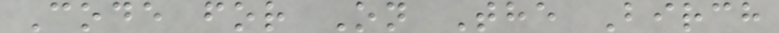Code for On The Birch
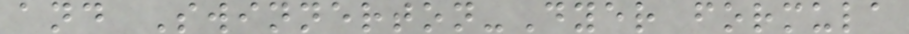and Swinnerton-Dyer formula
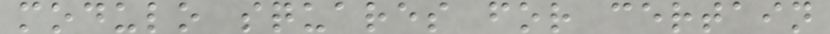modulo squares for certain
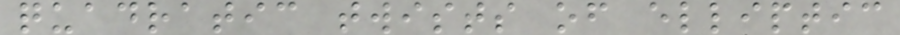quadratic twists of elliptic
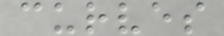curves
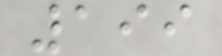199
